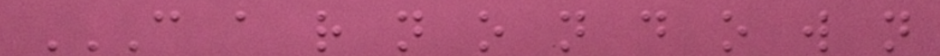C A R N O N D O W N
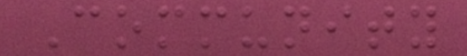Community
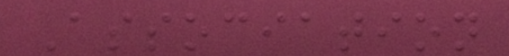Association
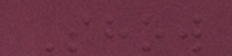Show
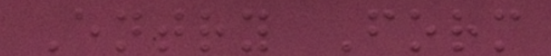Entry Form
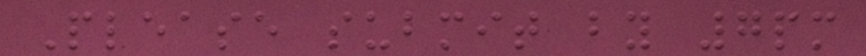Please submit by 7pm
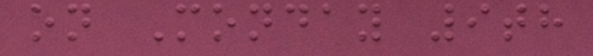on Monday 9th
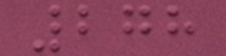278
